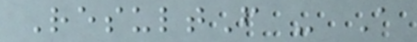ResultF - A
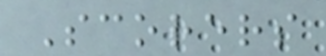Scorers
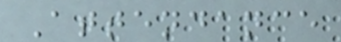Attendance
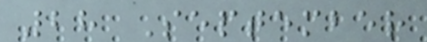28 September
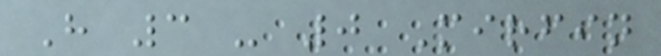H 3 - 0 Mirfin
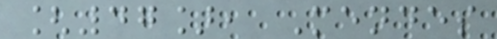[47], Mendes
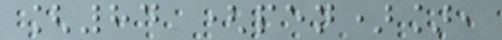[84 (pen)],
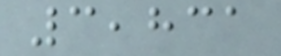3,831
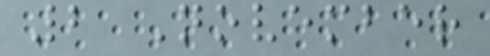2 November
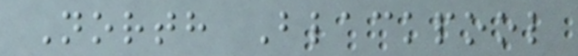North Blackpool
